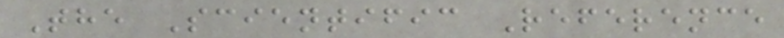The Scientific Reference
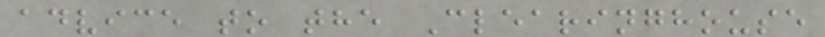advice to the Clearinghouse
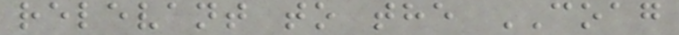relevant to the COAG
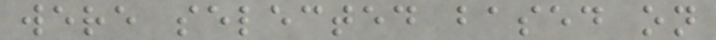were selected based on
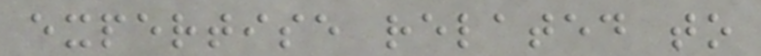expertise related to
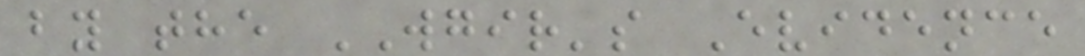by the WGIR's Evidence
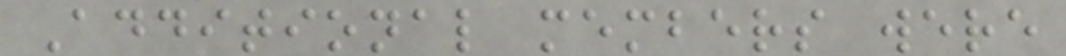Additional members were
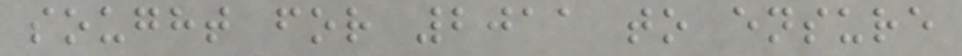sought for 2011 to ensure
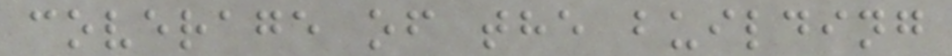coverage of the building
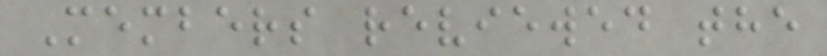Members reviewed the
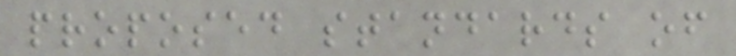proposed standards of
